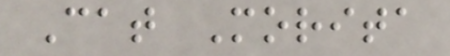Cat Morita
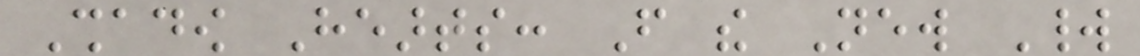Shadow Hearts: From the New World
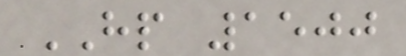HP 1500
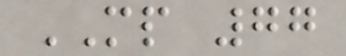MP 77
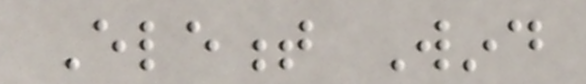Element Wind
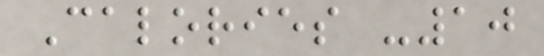Calories -10
